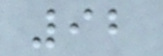92
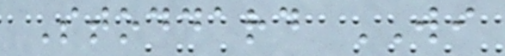Stoddard WI
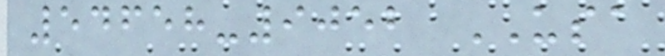54658-9052 USA
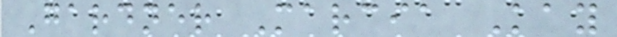Gardner Marcia Kay
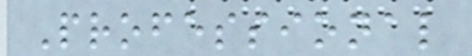Professional
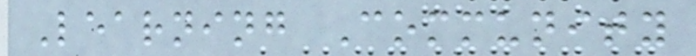Learning Community
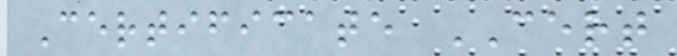Certificate CERT
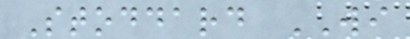Stoddard WI
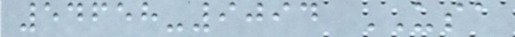54658-9094 USA
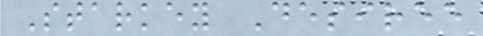Starkey Desiree
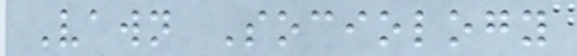Vawn Sociology
